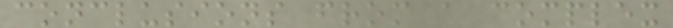conclusions from a complex
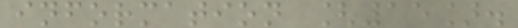information [15].
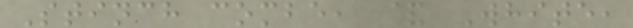Stinch combe, & White,
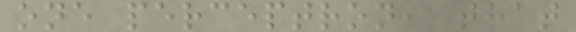one perceptron, that
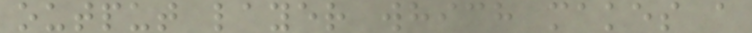output layer which makes a
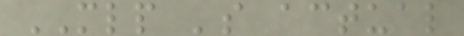MLP 's actual
